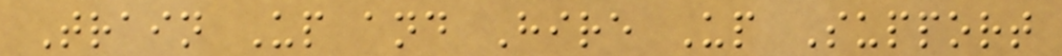Train Up and Hire Up Support
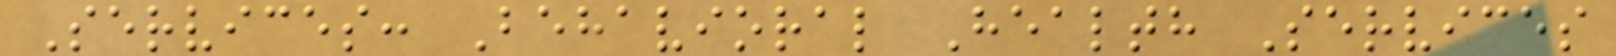Services: Behavioral Health Services
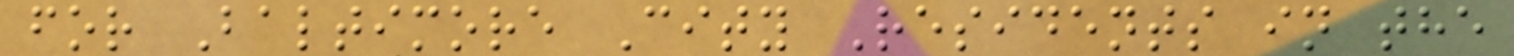for Baltimore City Residents in the
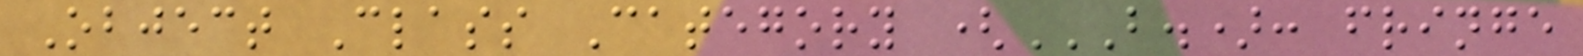Object Class Category (B.): FRINGE
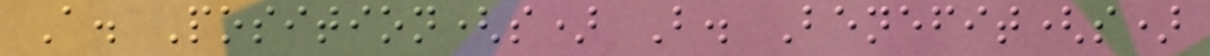A. Position(s) B. Benefit(s)
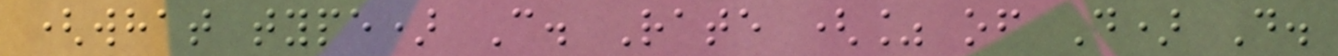(what type) C. Rate (% of D) D.
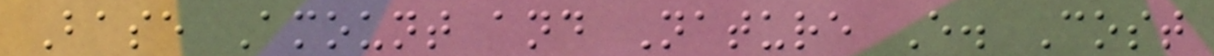Base Amount and Nature E. Cost
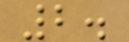2.
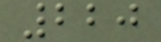220
